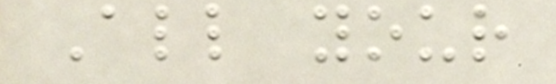All your
